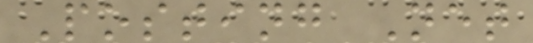Posting Net
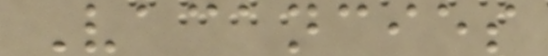Vacancies
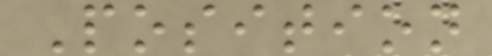Position
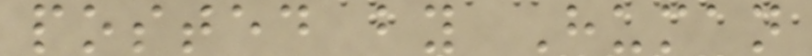posted by Human
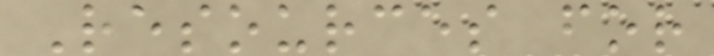Resources for
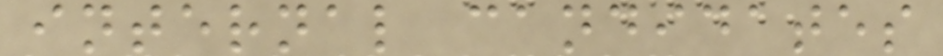internal candidates
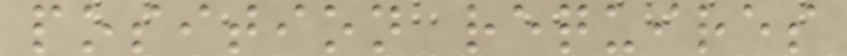position requires
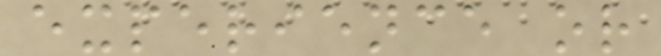experience or
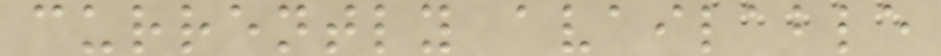currently available
